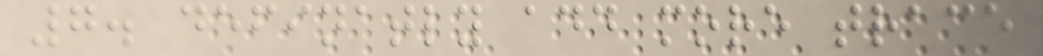7. definatly add more trace
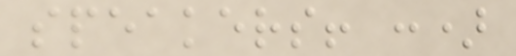speakers! :)
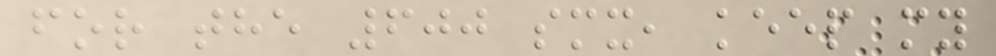for the 600 smx, keep my
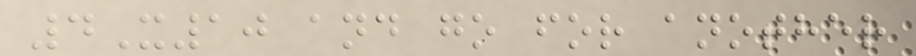4X10 and go for another
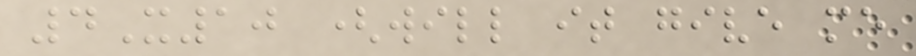4X10 (will it give me
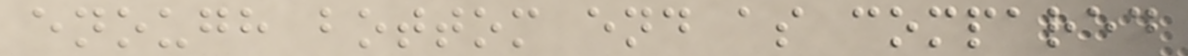enough bottom end as compared
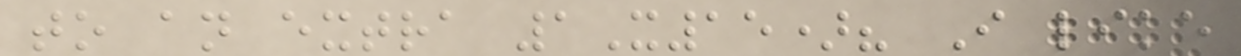to an extra 1X15)? I like
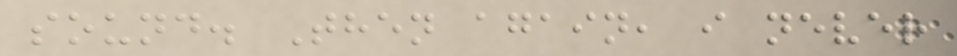sound. Then again, i never
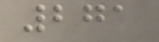271
